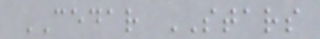CEDAR STARS
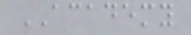ACADEMY
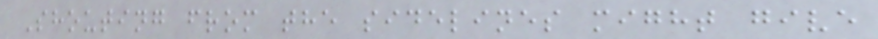Shouting from the sidelines might give
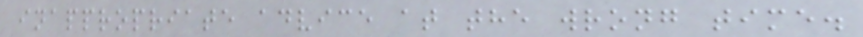inappropriate advice at the wrong time.
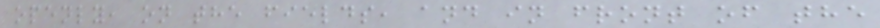openly, on the fields, and in front of the
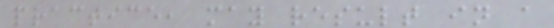practice, may result in a
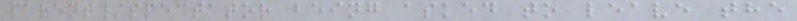parent/spectator being asked to leave the
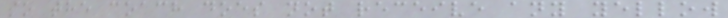so the coach does not receive any yellow
